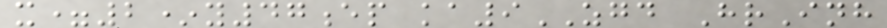x=2*y47ep ka9ZGD HrInh
